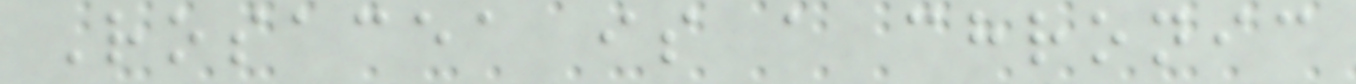Rosacea is a chronic
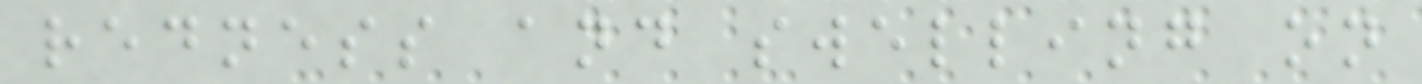redness and swelling on
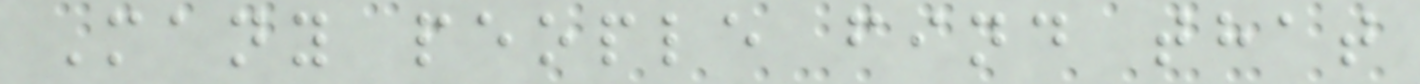Many people find that
